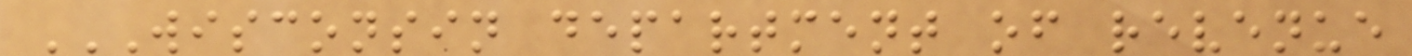WISCONSIN DEPARTMENT OF REVENUE
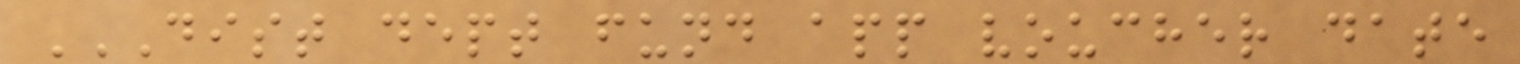DIST DEPT FUND APP VOUCHER DATE
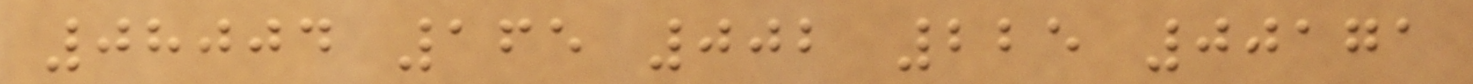08004 165 002 225 00171
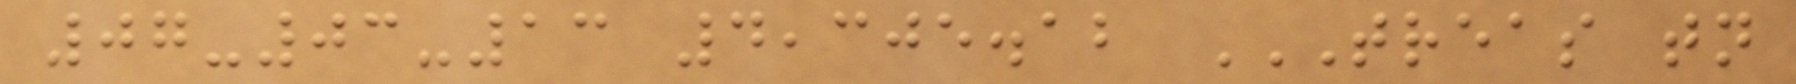07-03-13 4,305.12 TREAS TN
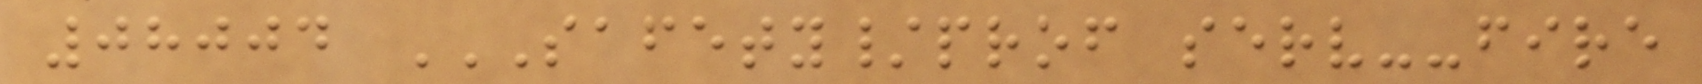08004 SAFETY/PROF SERV--FIRE
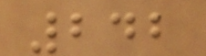242
